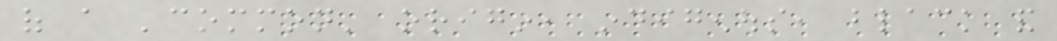of a 'common' origin, indigenous, black and
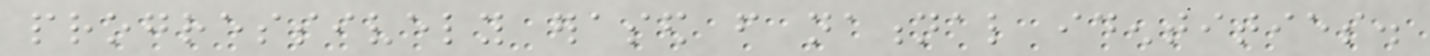progressively erased from national identities.
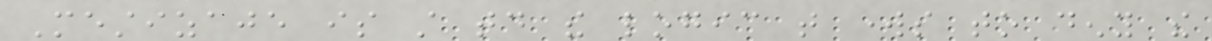Mestizaje is still today the logic that works to deny the
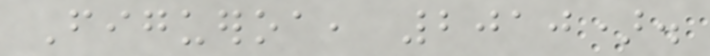Figueroa, 2010).
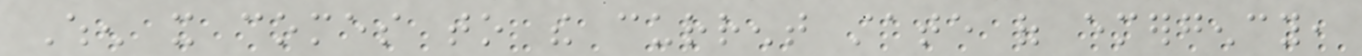When it comes to the current state of emergency,
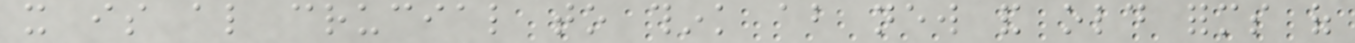it is also crucial to think about new and old forms of
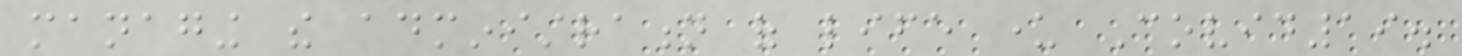managing the administration of life under Covid19.
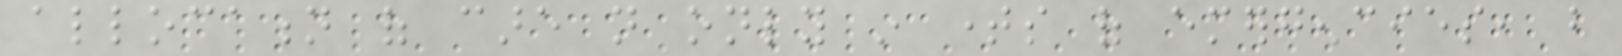allocation of care not only in times of emergencies, but
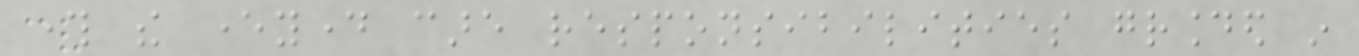through the everyday care responsibilities grounded in
